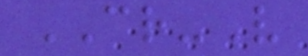CR-V
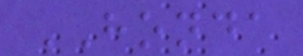HONDA
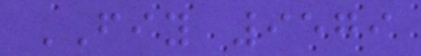FIY 9579
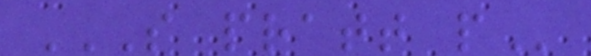S PRATT P
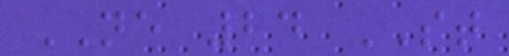NE 24 ST
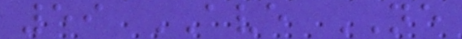59 AVE NE
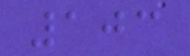103
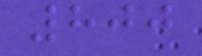800
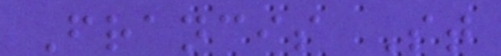Francis St
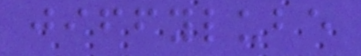jiffylube
